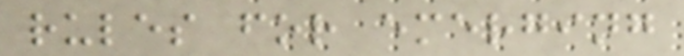rules for emerging
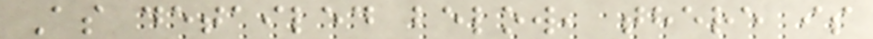As detailed below, there is
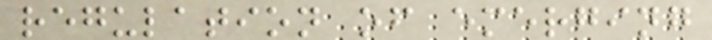regulation of emerging
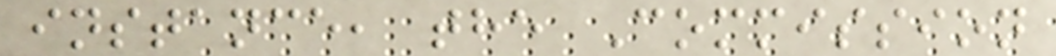instance, the Commission
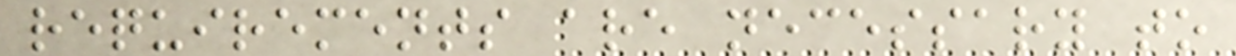requirements are necessary to
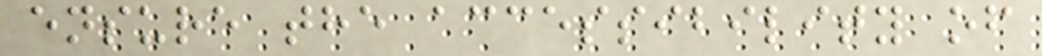ensure the accessibility of
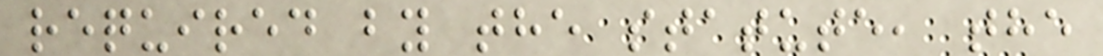required by the statute, the
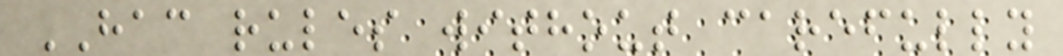HAC rules without carefully
